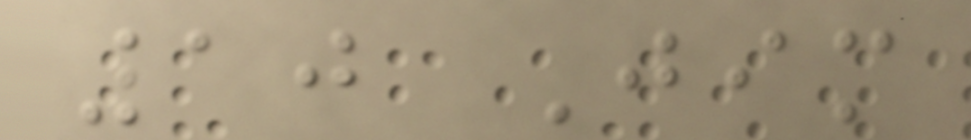10 Jim
